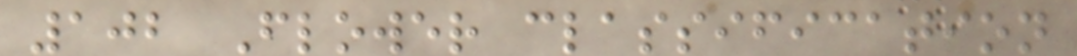102 Flower classification
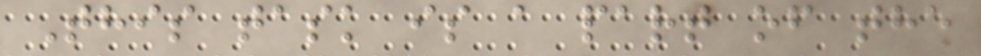This task is a part of the
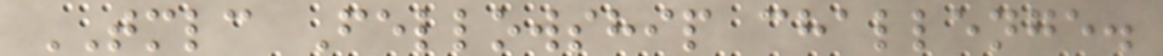TMLC Fellowship challenge.
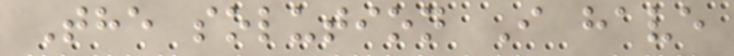The solution I have
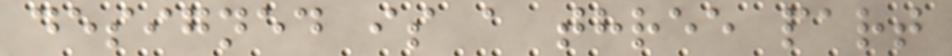designed is a three part
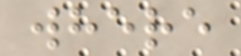where
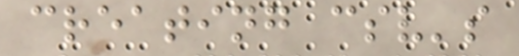creating csv's
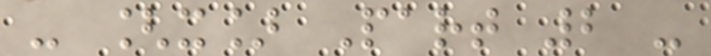- [x] Part 2 -
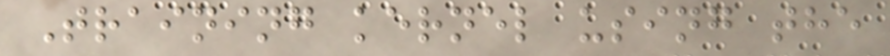Training kernel using the
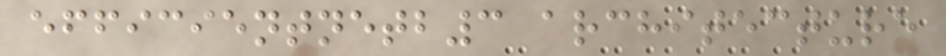efficientnetb3 architecture
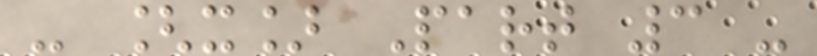- [x] Part 3 -
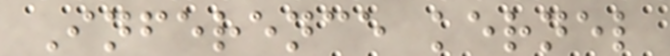Inference kernel
